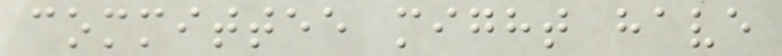committee might have
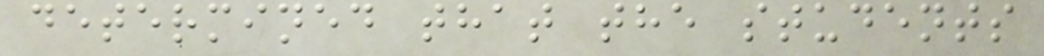determined that the students
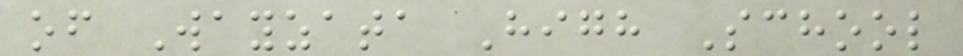of Wayzata High School
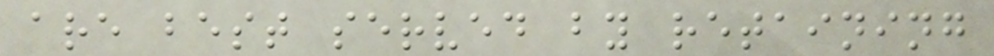are best served by retaining
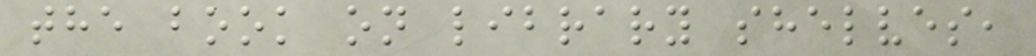the book on library shelves,
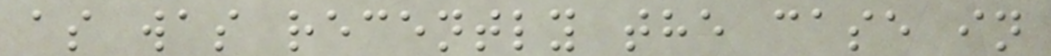as was recently the case in
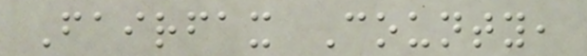Fairfax County,
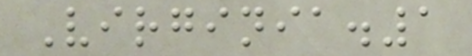Virginia.1
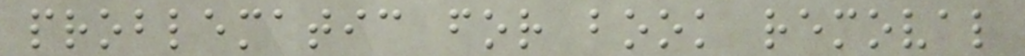problematic for book removal
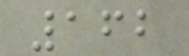162
